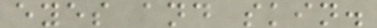eyes and skin.
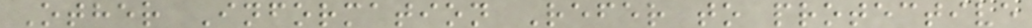Other Information Refer to protective
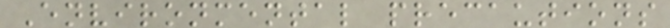Environmental precautions
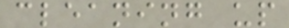cleaning up
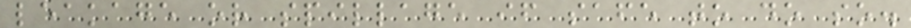leakage or spillage if safe to do so.
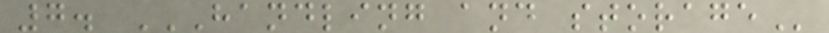7. HANDLING AND STORAGE
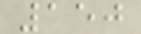150
